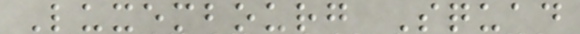Luxembourg Squad
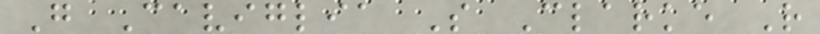G Caviglia S Clarke R
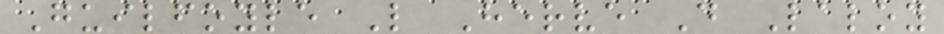Guilfoyle L Herve D Laloy
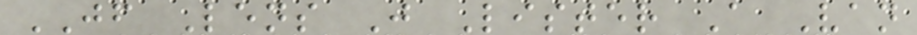JF Lens J Lister A Van
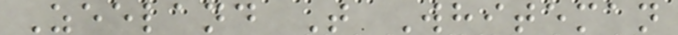Zeeland T Whiteman
